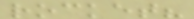rocket?
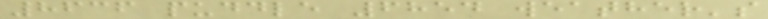8636 puddle 6854 weather's
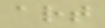art
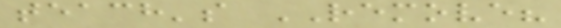teach's REMOVE?
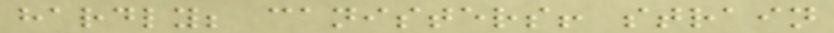hardly; canisters! strain
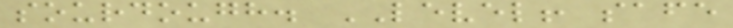sourdough. LEVEL! safe
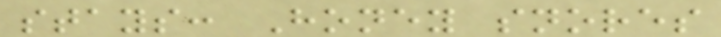stays: Honey snores
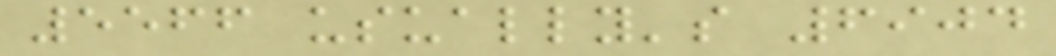5566 usually's 6904
